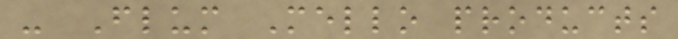- Flum Mello products
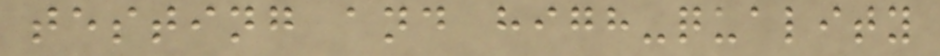testing and high-quality
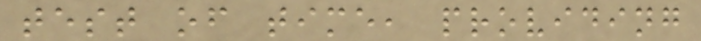test of time, providing
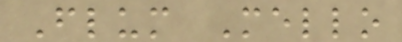Flum Mello
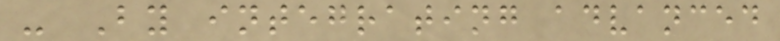- By integrating advanced
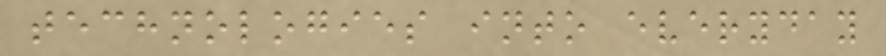technologies into everyday
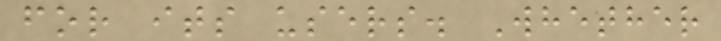for its users. Whether
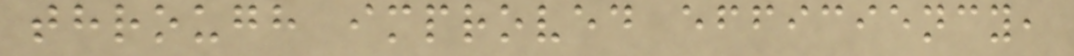through improved efficiency,
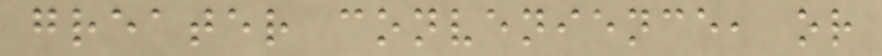greater convenience, or
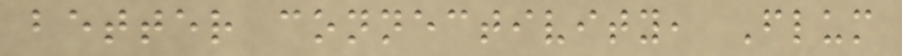better connectivity, Flum
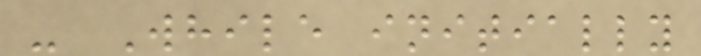- While initially
